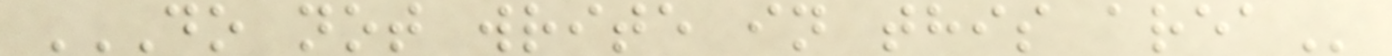DO NOT WRITE IN THIS AREA
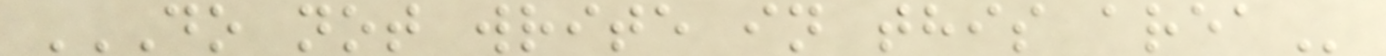DO NOT WRITE IN THIS AREA
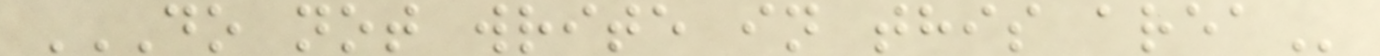DO NOT WRITE IN THIS AREA
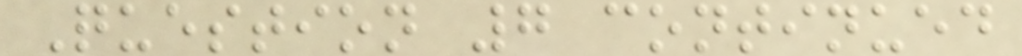Question 7 continued
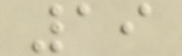19
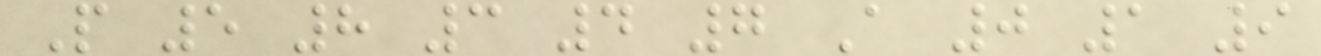P 5 8 3 4 7 A 0 1 9
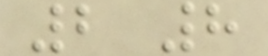2 8
